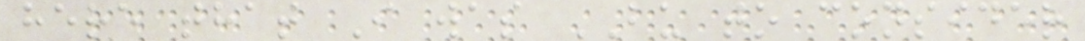here that I was BU to consider
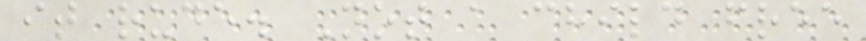it rude. Not a child free
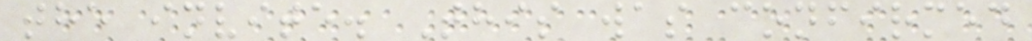the invite. This was confirmed
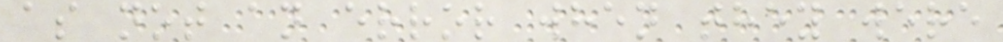as not an error when they were
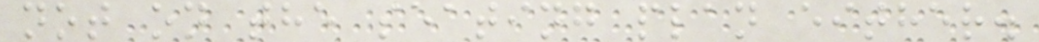not on the seating plan either.
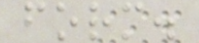form.
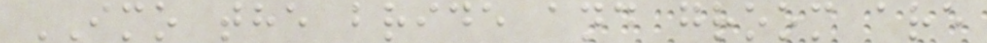IMO the bride and groom are
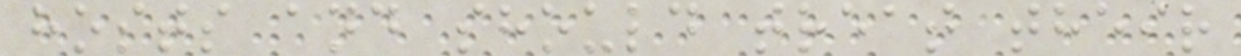hosts and should treat their
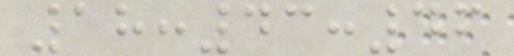18:43:46
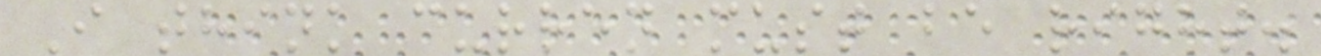I think curren must be right.
